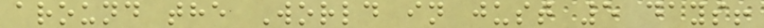around the World in just 5 days!
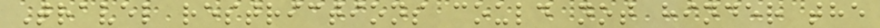Travel restrictions could not hinder the
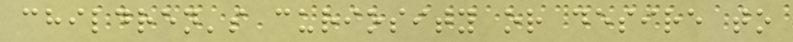children's curiosity or desire to
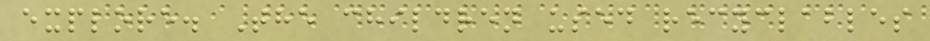explore. The children used recyclables
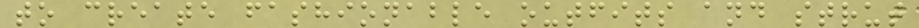to create fashionable outfits and strut
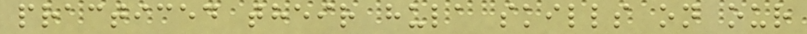practiced their hula skills on our
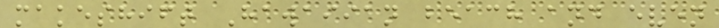makeshift Hawaiian beach and even
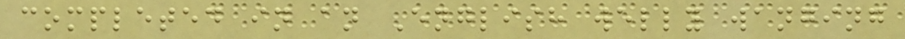completed in an English welly wanging
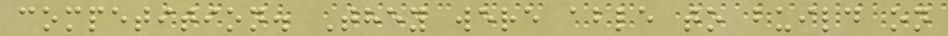competition. They were able to build on
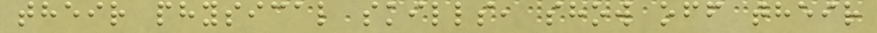their physical skills, show off their
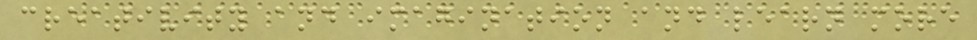creativity and imagination and learn more
